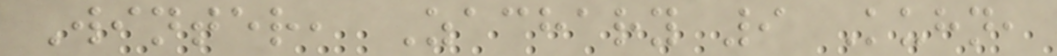Winter, Zachary 9 Kuhn,
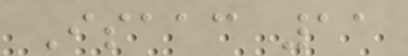Isaac 11
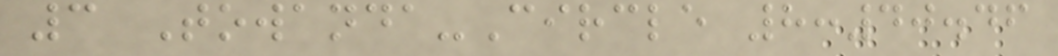3 Towanda-Circle 8:40.46
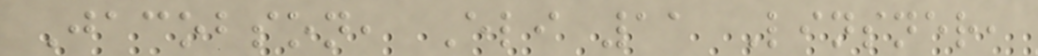Jacobson, Eli 11 Linsner,
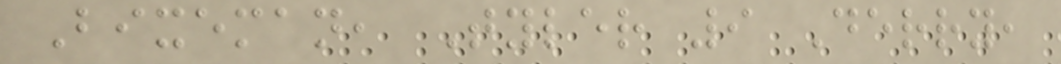Bixeman, Tyler 9 Derry,
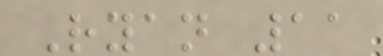Ryan 11
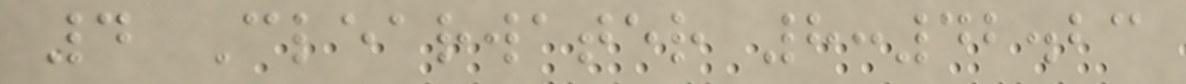4 Clearwater 8:42.23
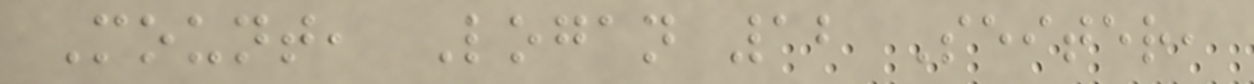Mount, Logan 12 Seiter,
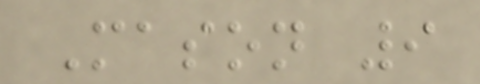Mason 9
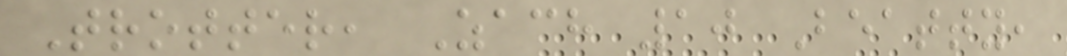Trotter, Zach 10 Beatty,
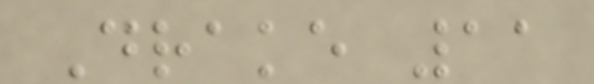Drake 11
